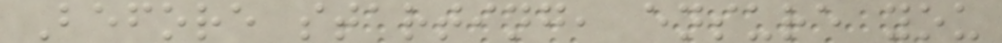Before starting, ensure you
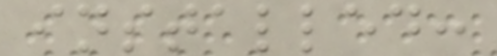installed:
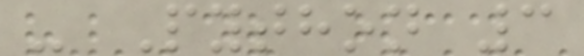- Python 3
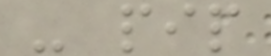- pip
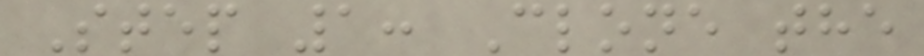Step 1: Clone the
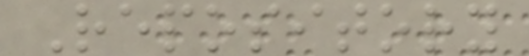Repository
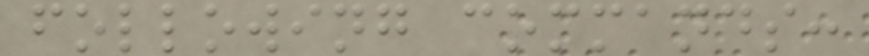following commands:
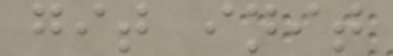git init
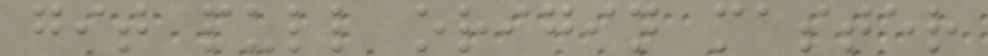git pull origin master
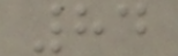84
